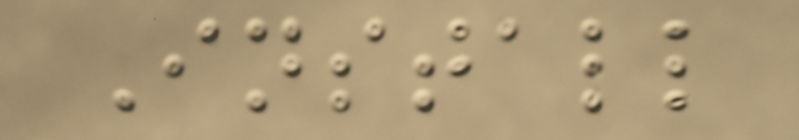Install
